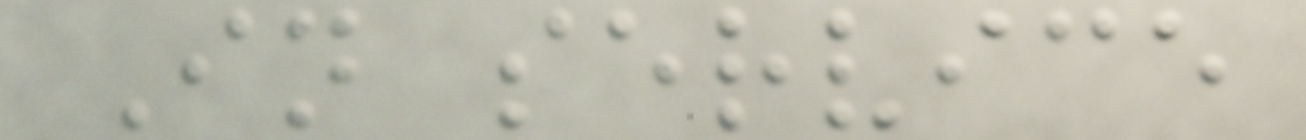In service
